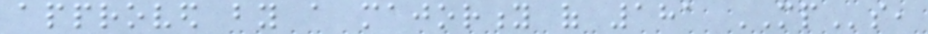approved by a majority of 181 MPs,
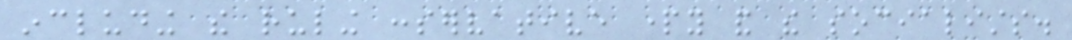including the ruling conservative party and the socialists.
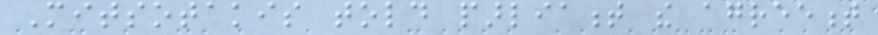Mitsotakis told parliament the agreement
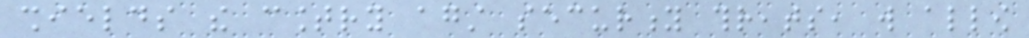shields the country against security threats, will allow
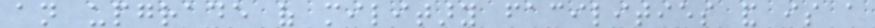an upgrade of military facilities and is a
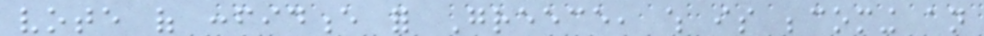vote of confidence for Greece, which is becoming an
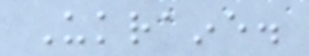Ukraine.
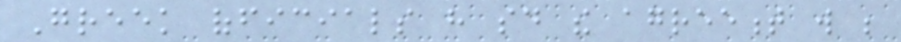Greek officials have said the agreement will be
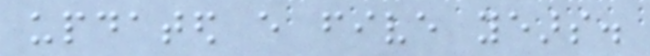updated every five years.
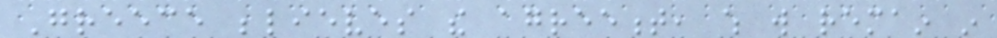Greece believes the agreement, which will remain in
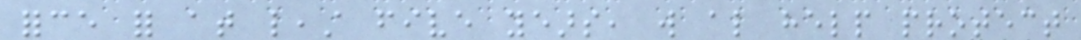force for at least five years, will also help protect
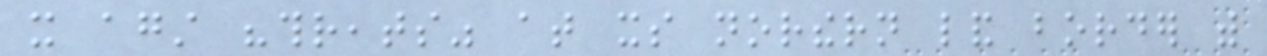it against "threats" at its northern land border with
